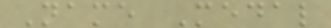Name Medal
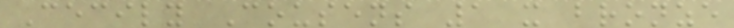Cecily Cousens 1 x bronze
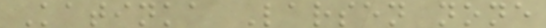Katinka Larsen none
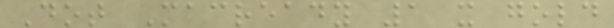Dot Macready 1 x gold
